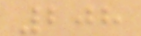208
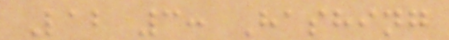Lab 3: Hashing
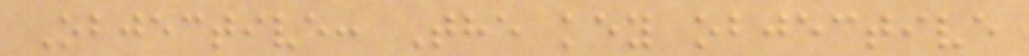Objective: The key objective
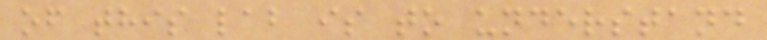of this lab is to understand
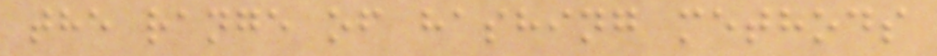the range of hashing methods
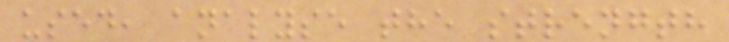used, analyse the strength
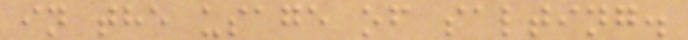in the usage of salting.
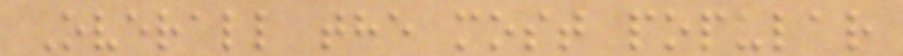Overall the most popular
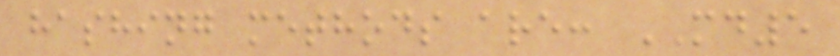hashing methods are: MD5
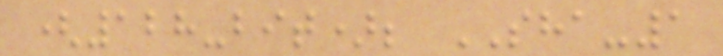(128-bit); SHA-1
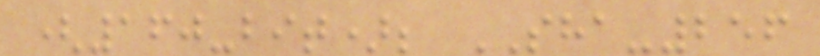(160-bit); SHA-256
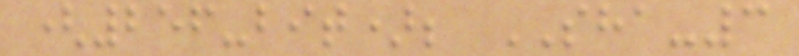(256-bit); SHA-3
